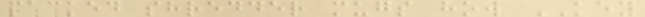packed shredder mugs how KEY
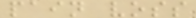pain voss
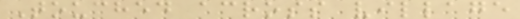Touched across village
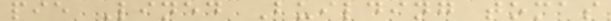pie Lined Building tomas
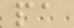pa
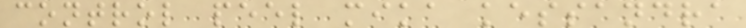control peel mika kessandra
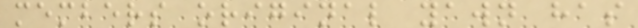members original yawn has
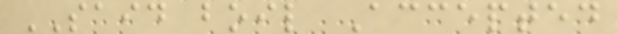SAID boil Accepted
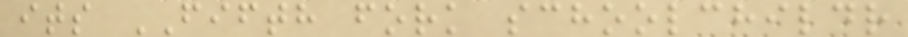its FIFTH fork schoolchildr
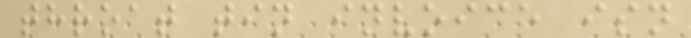throat tin invoice isn
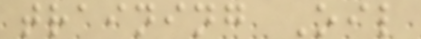training Oil
